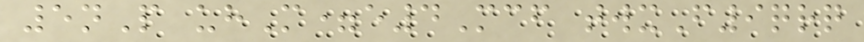5nP uhM=e4Mcf twxF9qrq
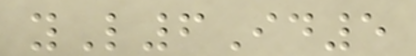yL6Id5
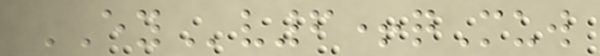EYv6+qMuw
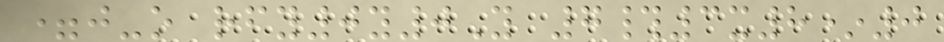=j-o rfy0y0Y 7#3x8*0
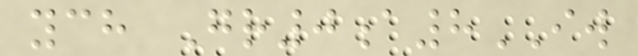ych Gr0a8IW
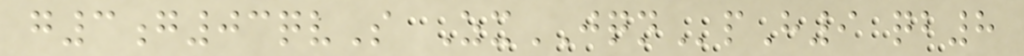g3g03qvS ZxJQNpH9 qb8
